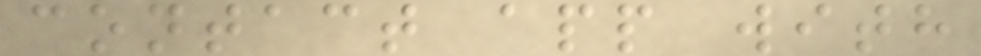contact app with
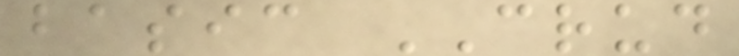basic CRUD
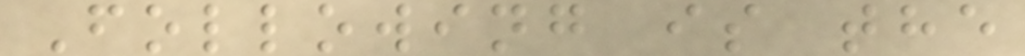Following is the
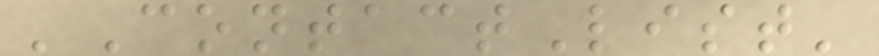'ContactList'
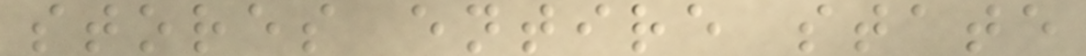stores entire state
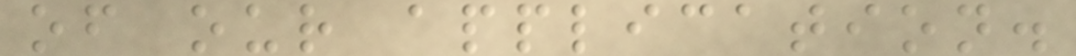of our application.
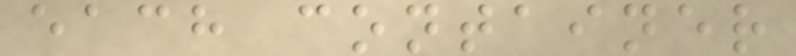each container
